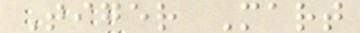Tiger Mart
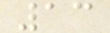13
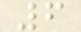6
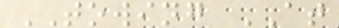TOWING AT
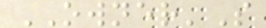OWNER'S
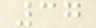37
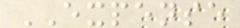EXPENSE
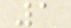1
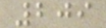209
